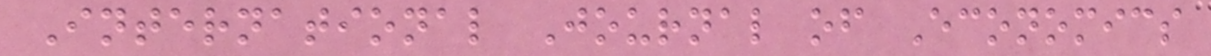International Journal of Economics
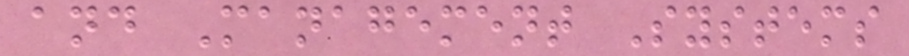and Management Systems
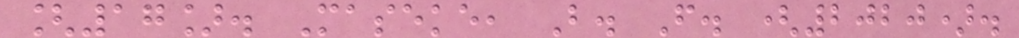[17]. Maseke, B. F. (2020).
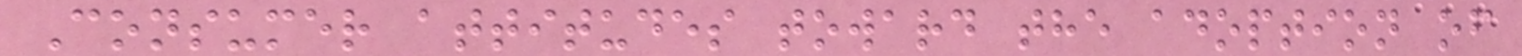Consumer attitudes toward the adoption of
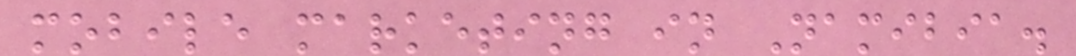mobile marketing in Namibia.
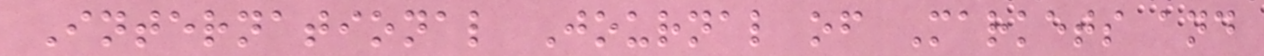International Journal of Markets and
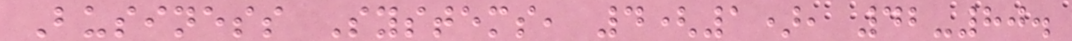Business Systems, 4(1), 42-80.
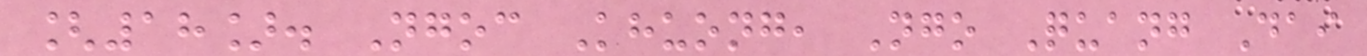[18]. Ngoc Khuong, Ngo Quang Dai
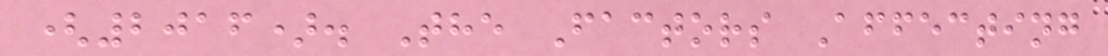(2016). The Factors Affecting
